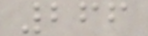266
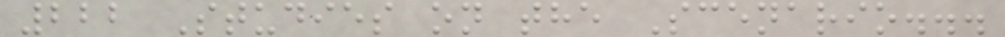222 Studies on the Scenario...
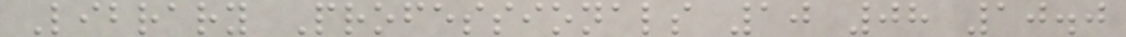Library Professionals 10 08 10.0
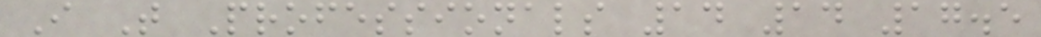I T Professionals 14 14 17.5
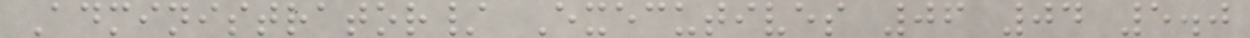Administrator/ Executives 06 04 5.0
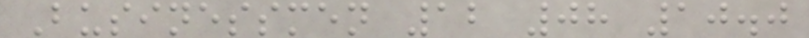Businessmen 12 08 10.0
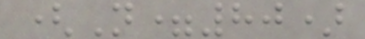(N=80)
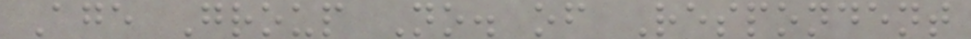Age Group No. of Respondent
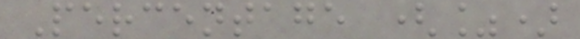Percentage (%)
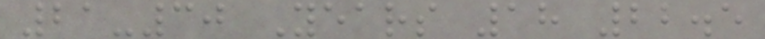21-30 Years 18 22.5
